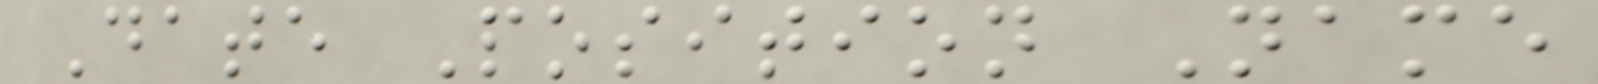Date Position Name
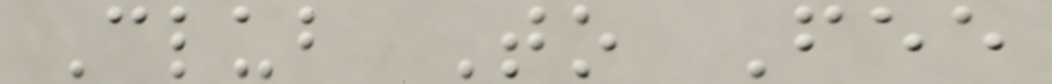Club To Fee
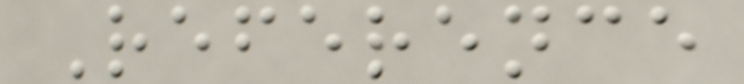Reference
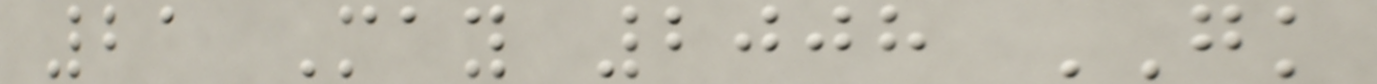21 May 2008 GK
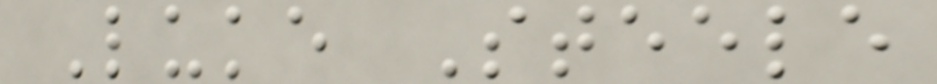Luke Steele
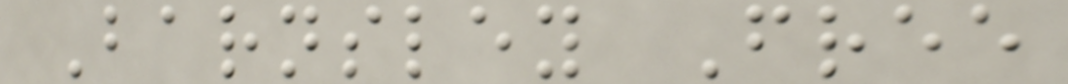Barnsley Free
